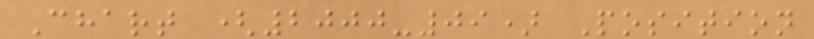Chart (2000-09) Position
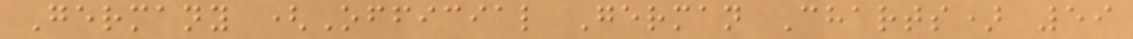Germany (Official German Charts) 59
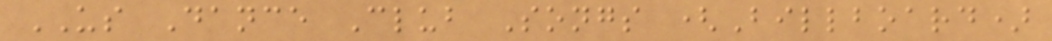US Dance Club Songs (Billboard)
